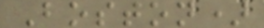Boston)
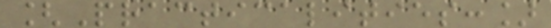[Practicalities:]
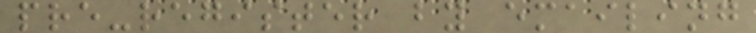pre-register by emailing
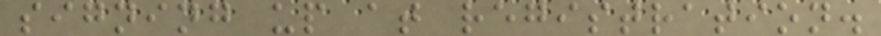signing up at registration.
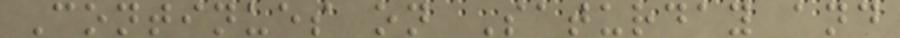Continues on Saturday and
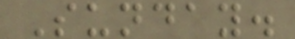Sunday.
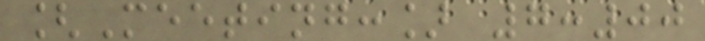[Meeting:] 7:00
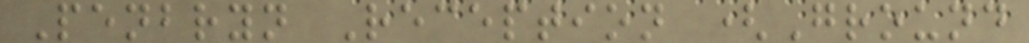Penbryn Reception (Ground
